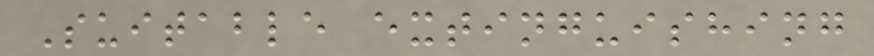Suitable extinguishing
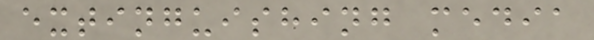extinguishing media
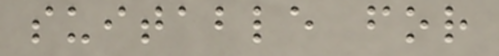suitable for
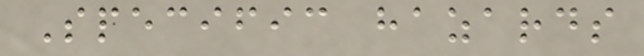Specific hazards
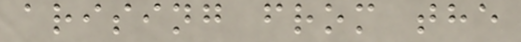arising from the
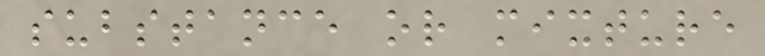substance or mixture
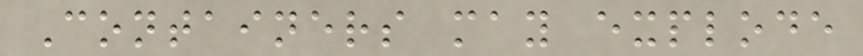Containers may explode
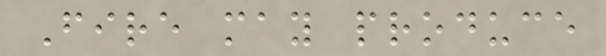Fire may produce
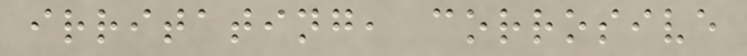irritating, corrosive
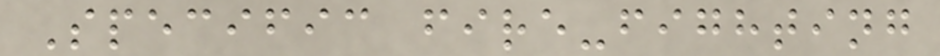Specific fire-fighting
